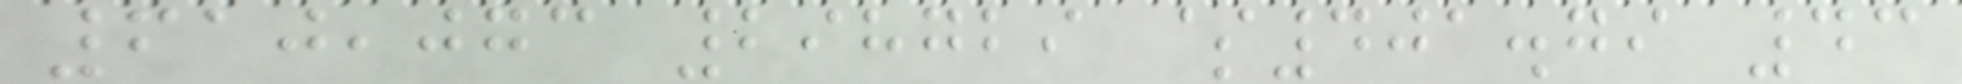610,073 298729 $401.79 43
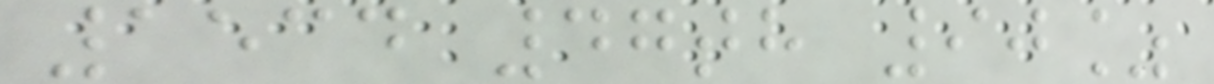1534 47th 90%
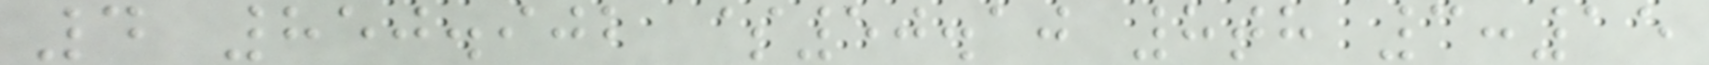4 850.902 $50.10 8th 3:15
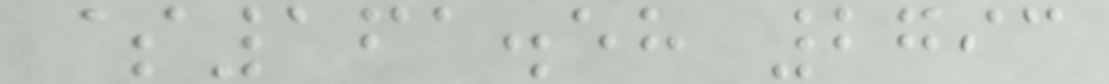$161.58 2793
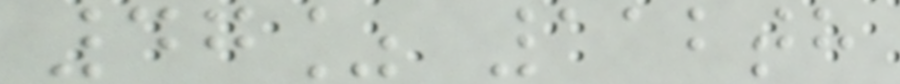47% 112th
